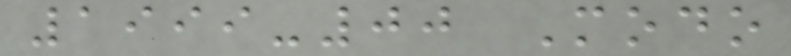1999-00 Modo
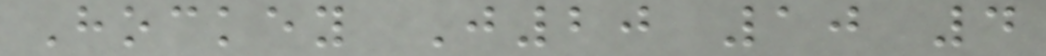Hockey J20 10 4
